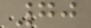70
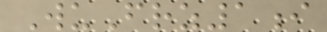WuFrz1i
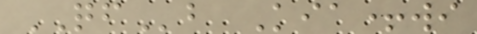QFb Kia+wi
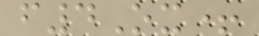f4Ox+
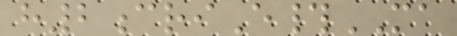h2criE#MA
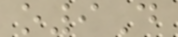o9D
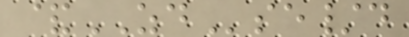&ZDse/d
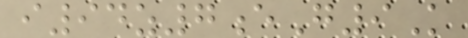i94z7eG9K
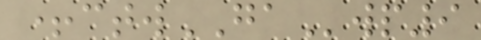+ctwGAwp9
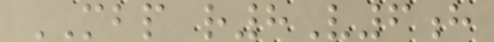MBP r8V6h
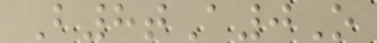B8tA0O
